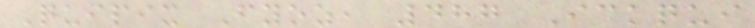Quipix Fyoz, 487 Ickqui
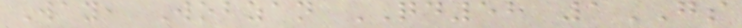Way, Wobzan QD58 1GS
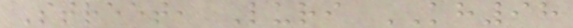Street, Luri KH98
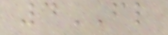4FL
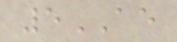5AE
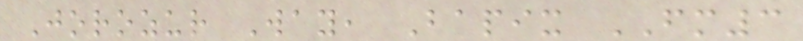Jorozur Way, Bapix FM3
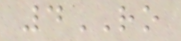4RO
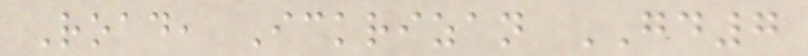Road, Ickrizan GD7
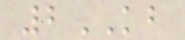2KB
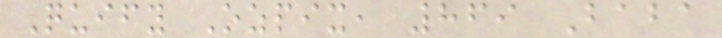Quify Ozpix, 869 Baba
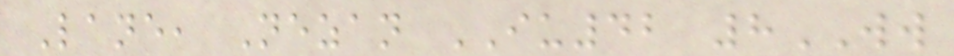Lane, Nezan IU42 8WW
